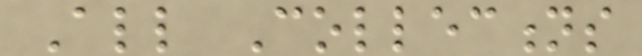All Collections
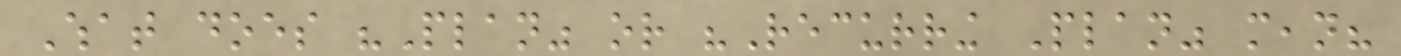What does "Plan" or "Recurring Plan" mean?
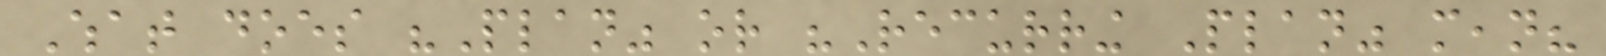What does "Plan" or "Recurring Plan" mean?
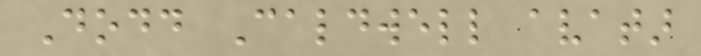Dodd Caldwell avatar
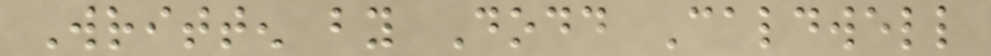Written by Dodd Caldwell
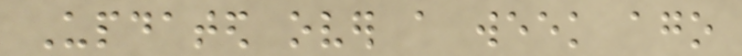Updated over a week ago
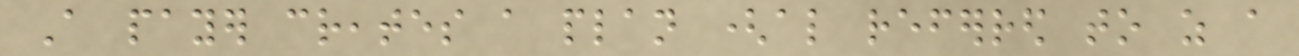A payer creates a plan (also referred to as a
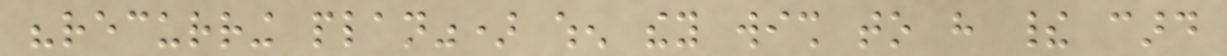"recurring plan") when they wish to have their card
